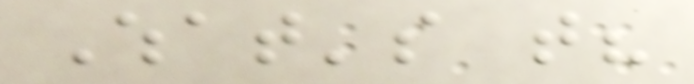What's that?
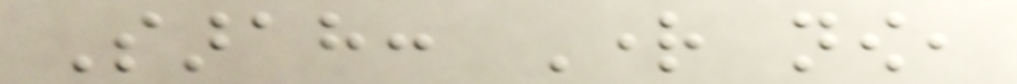Sarah: Right now,
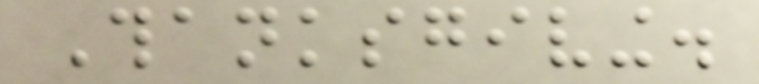Thanksgiving.
